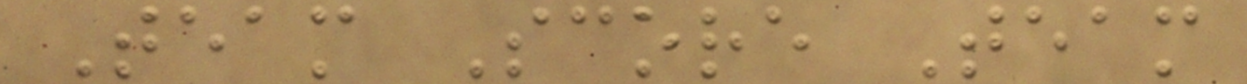Team Score Team
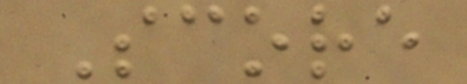Score
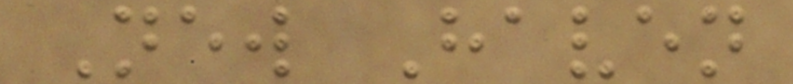New Haven
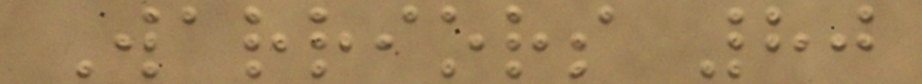Warriors 80
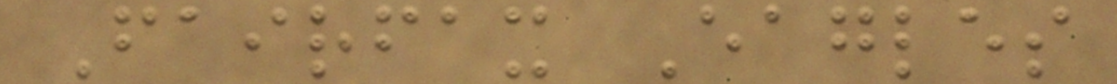Fairfax Eagles
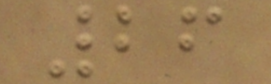26
